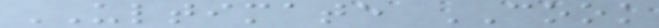ULTIMATE COOK
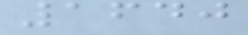1640
